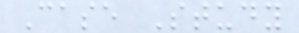Case Study
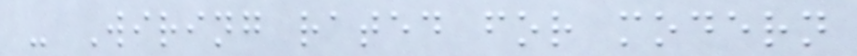- Wiring rated for modern
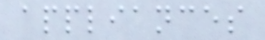appliances
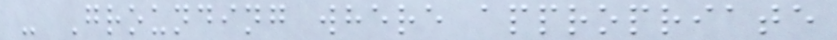- Grounding where appropriate
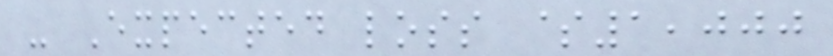- Expected loss $1,000
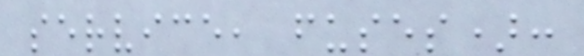service, fuses):
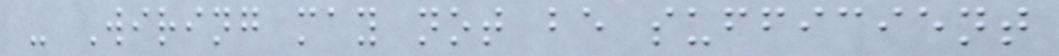- Wiring may not be sufficient
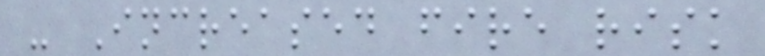- Increased fire risk
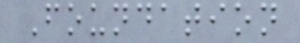Foundation
